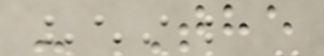- The
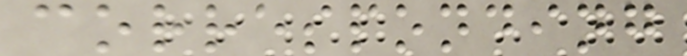corresponding
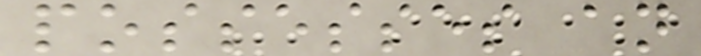possesses an
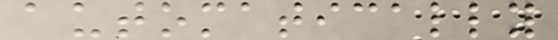automatically
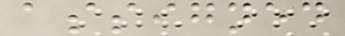assigned
